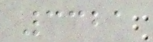3321
